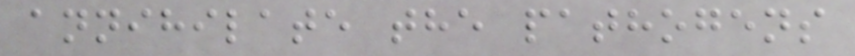annihilate the pathogens
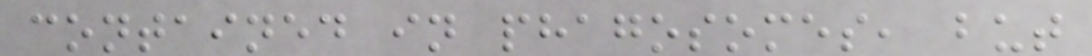contained in phagosomes, but
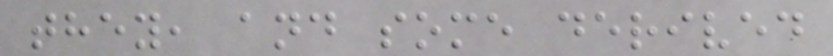they, and some derived
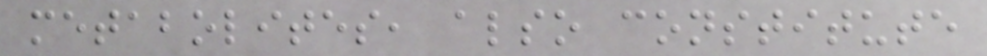metabolites, also constitute
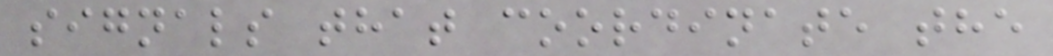signals that coordinate the
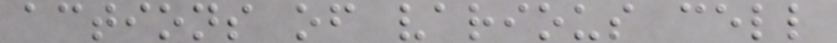actions of various cell
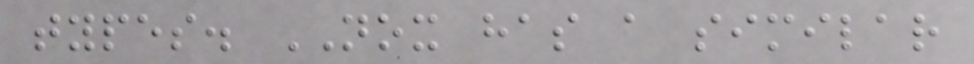types. NOX has a similar
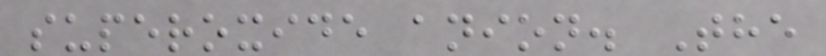superoxide anion. The
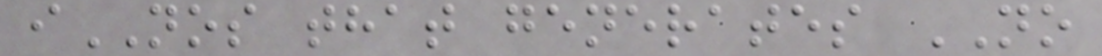iNOS that generates NO
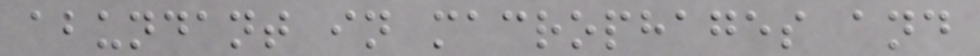abundant in macrophages and
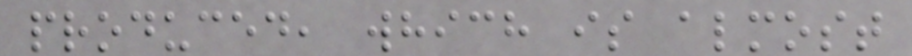produced, which is almost
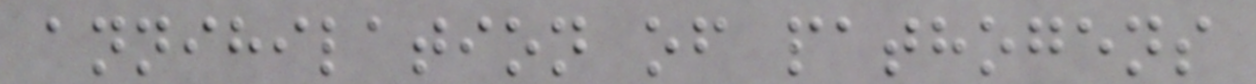annihilation of pathogens
